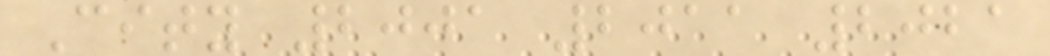City 2001 2011 2021
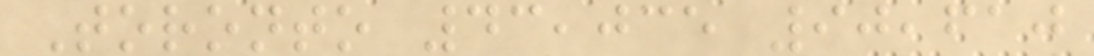Toronto 43,035 90,610
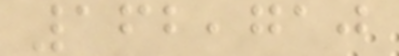162,710
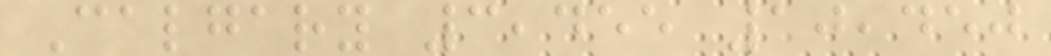Calgary 3,455 10,450
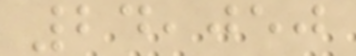24,050
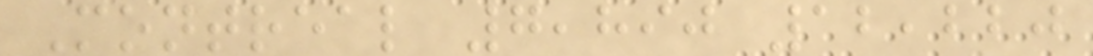Montreal 7,890 12,220
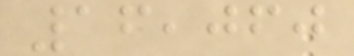16,060
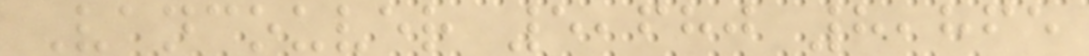Vancouver 5,680 8,865
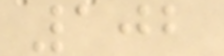102
